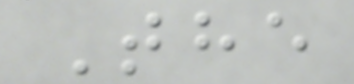The
